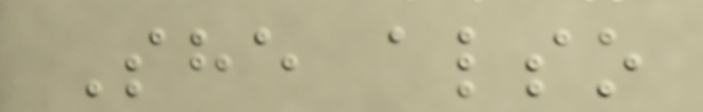She also
